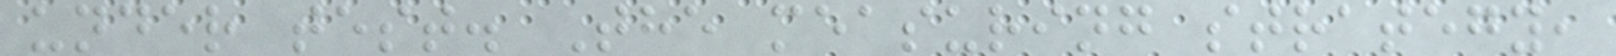under test. The measuring strategy,
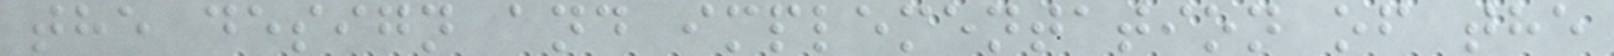the design and implementation of the
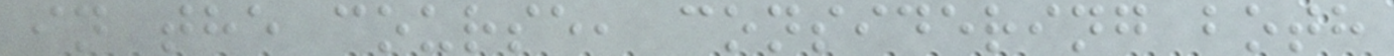in the course, considering both
